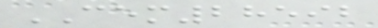CEM28592
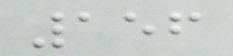156
